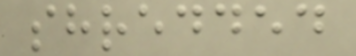shredded
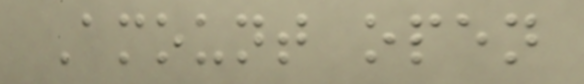Amount open
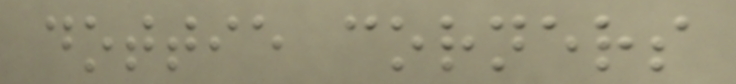dottie corners
